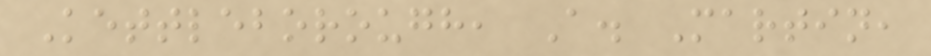Kettleborough, A. Martin,
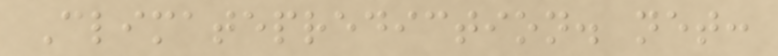Climateprediction. net:
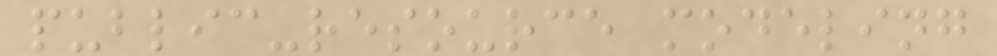public-resource modeling
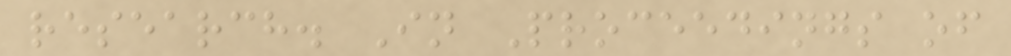research. In Proceedings of
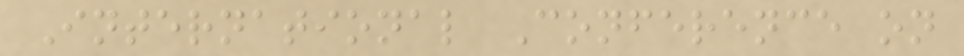International Conference on
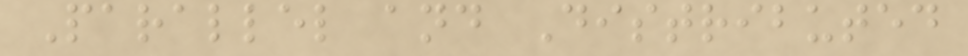Parallel and Distributed
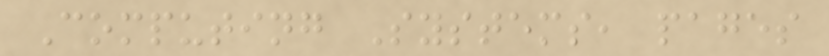Computing Systems, pages
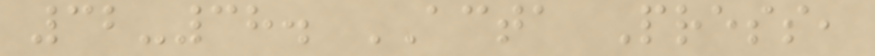32-38. ACTA Press,
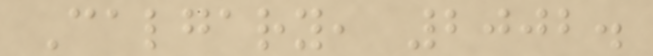Calgary, 2002.
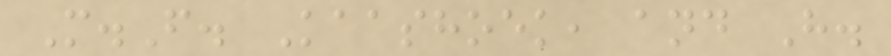M.F. Kaashoek, and H.
